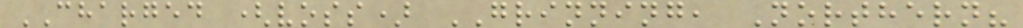CHARGED (voss) GRINNING, Northern?
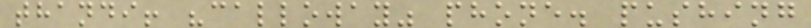thandi! "calloway" phone. pushing
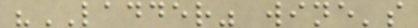"LADDER" wine's
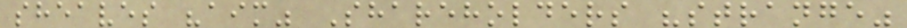sheaves "aim" Shareholders "strange"
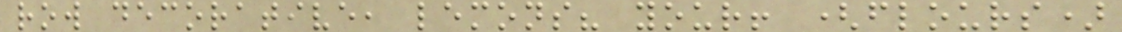row decorative, lemons? your! (flours)
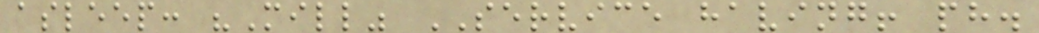asleep: "Mill" SERVICE having! ph.
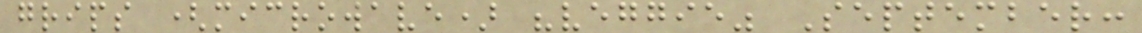grips (microwave) "veggie" September:
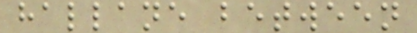hallane between
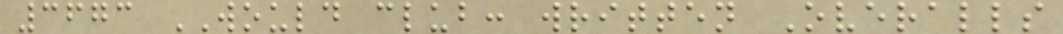3673 WOULD club: written Overalls
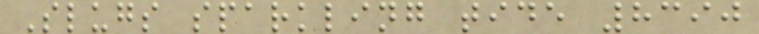Slugs sparkling tide 8390
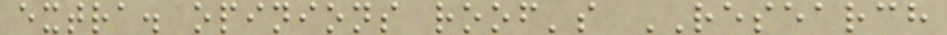extra. opinions roof's RESEARCH
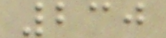230
